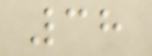38
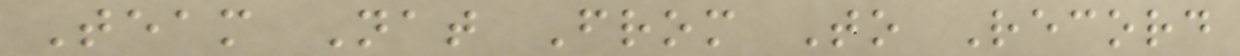Team Nat From To Record
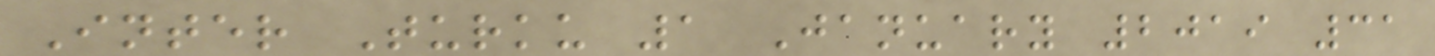Inter Turku 1 January 2019 31
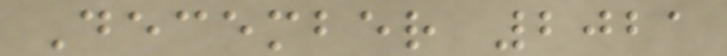December 2021
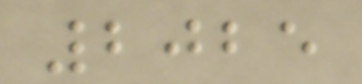2025
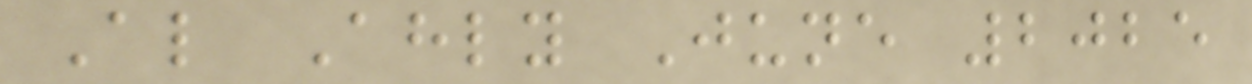Al Ahly June 2025
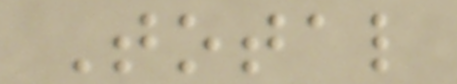Total
